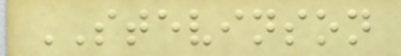STEVINSON
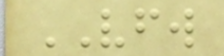VFW
